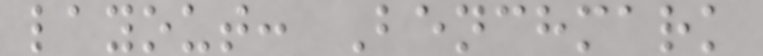layout: Benchmark
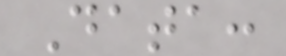Data:
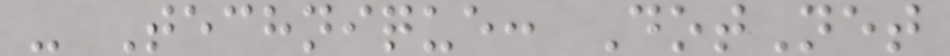- Technique: DotNet
